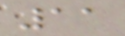11
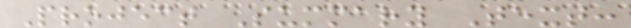Project Summary Text:
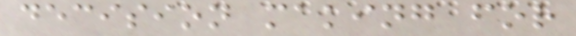decision making for
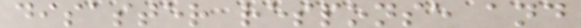disaster response and
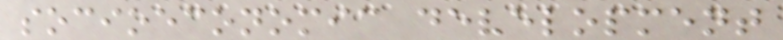socioeconomic development
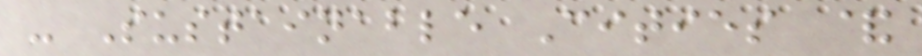- Sustainable Cities &
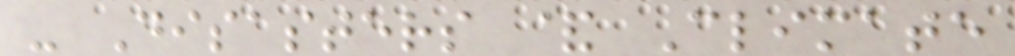- Disasters & Climate
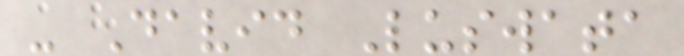- David Luswata
